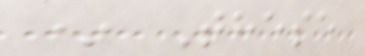* These
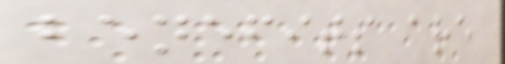benefits are
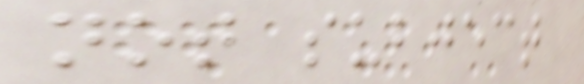not subject
